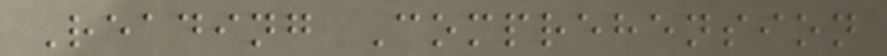Reading Comprehension
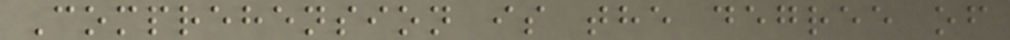Comprehension is the degree of
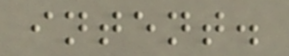intent.
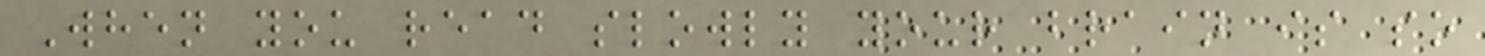When you read slowly your brain is so
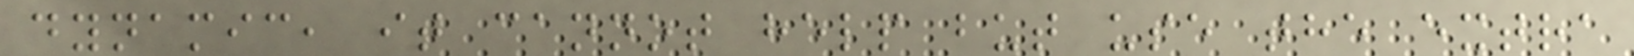dynamic, it cannot help but use the extra
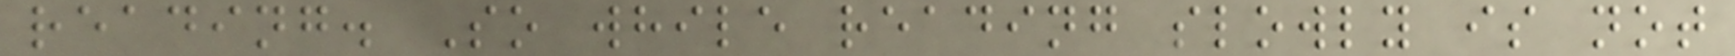reading. So while reading slowly is not
